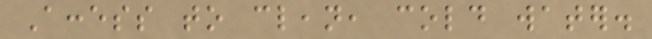Access to clean, cold water.
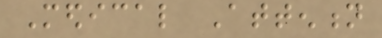Medical Attention
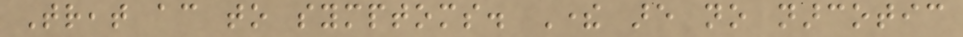Treat according to symptoms. There are no narcotic
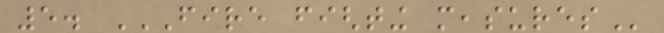5. FIRE FIGHTING MEASURES
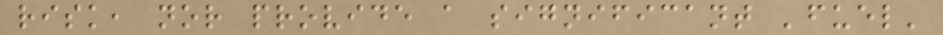risk, nor provide a significant 'fuel'
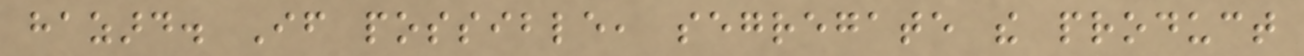hazard. If possible, segregate the product
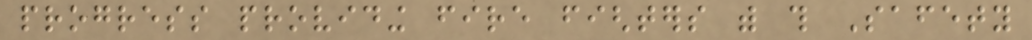progress providing fire fighters with this Safety
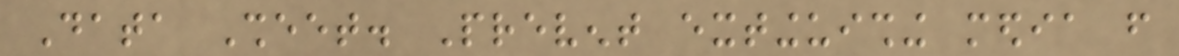Data Sheet. Prevent extinguishing media from
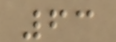63
